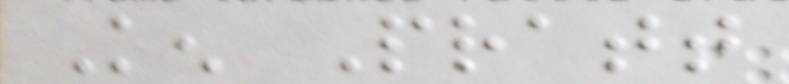Ken Pratt
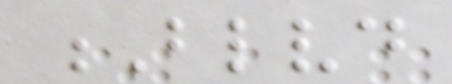Blvd
